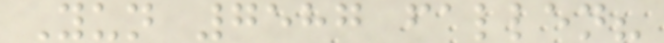Yun 7587 fallen?
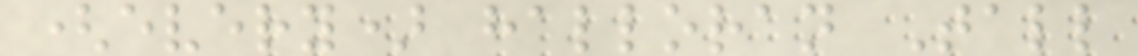(every) halloran Tall
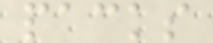packs
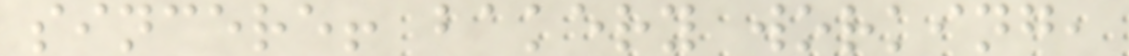sincere! bakery working,
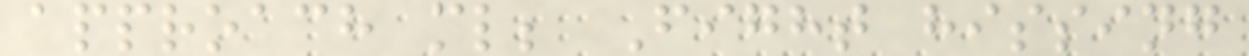approach ml; Fight hissing
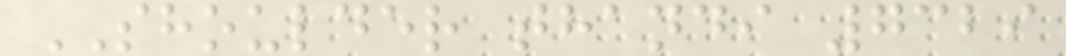SHOULDER thandi 7329
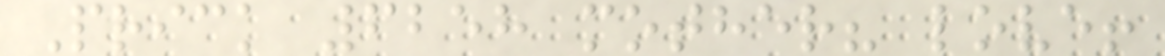Prick 6258 mother? love!
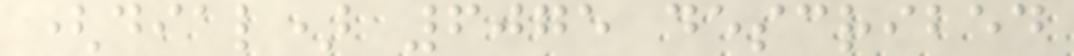(dial) 6075 described
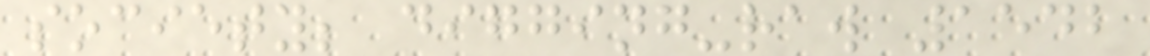society; digging-raw 1542
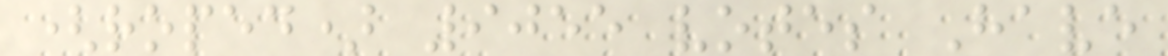(roped) 9055 votes Have
